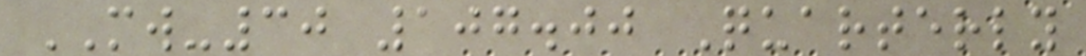MW-30 107.00 Quarterly
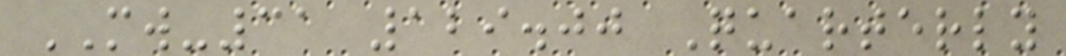MW-31 129.00 Quarterly
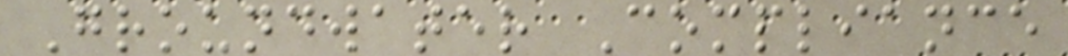Groundwater Compliance
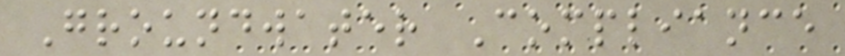Groundwater Compliance
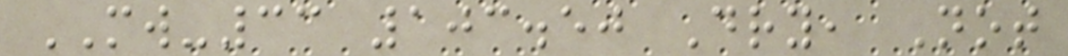MW-33 103.50 Dry, Not
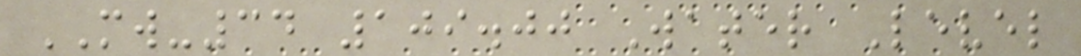MW-34 109.00 Water Level
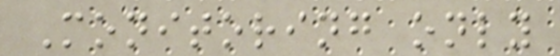Monitoring only
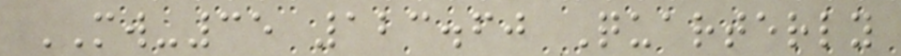MW-35 123.60 Quarterly
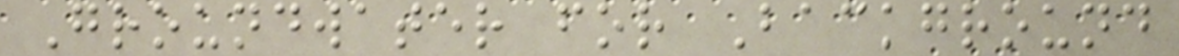Groundwater for Background
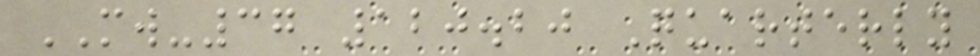MW-37 120.20 Quarterly
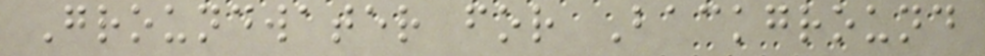Groundwater for Background
